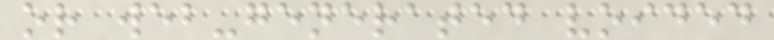or web-generated voided
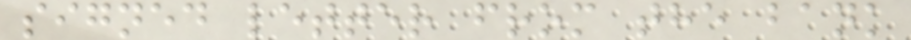signed letter from the bank
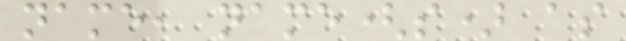name, name(s) as
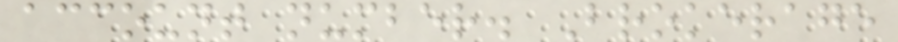account number. Brokerage
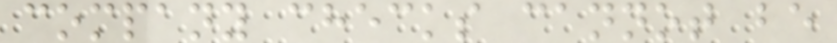company checks cannot be
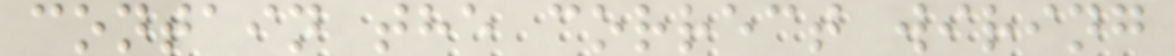contain the correct wiring
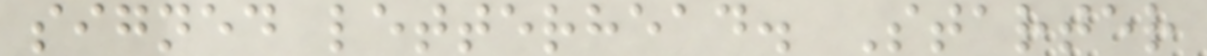signed letterhead. Starter
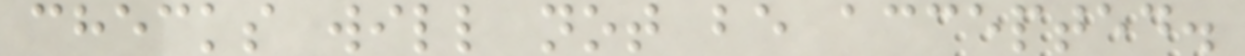checks will not be accepted.
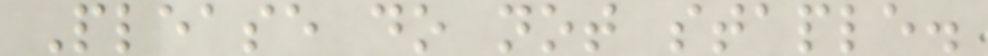Please do not staple.
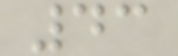43
